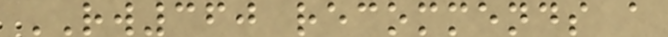RW360 recommends a
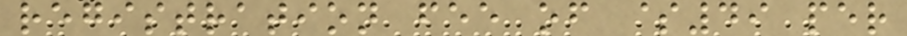registration fee of $49 per
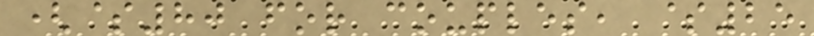($80 for couples, $25
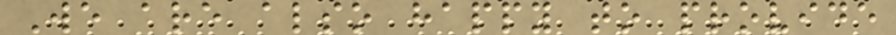We are also happy to provide
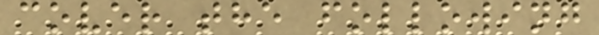cover the following
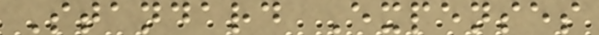Standard Expenses
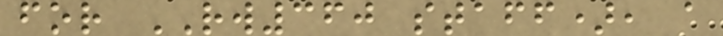for RW360 staff), a
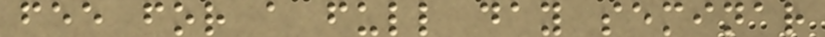fee for a full day seminar
